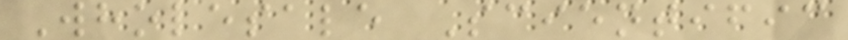Wholesale Scientific
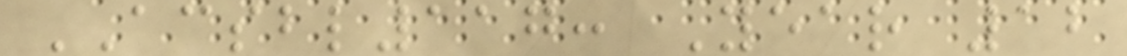ACSBL117: Year 12
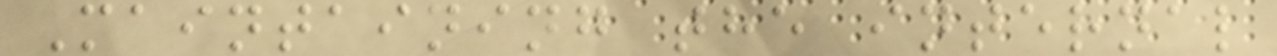Maintaining the internal
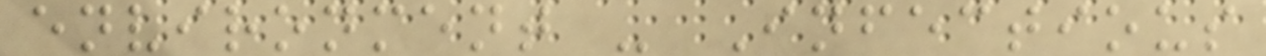environment - Infectious
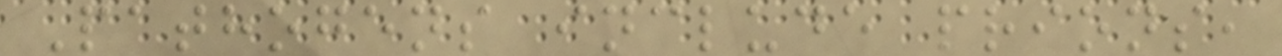Pathogens include prions,
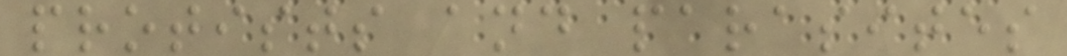protists and parasites
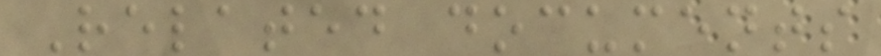Related documents
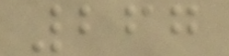267
